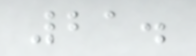21.
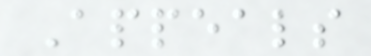Appeals
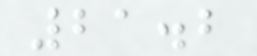21.2
